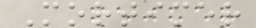Mortimer
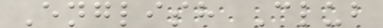English Club
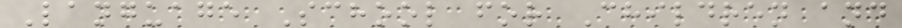Language School for Children and
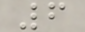6
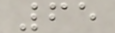65
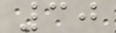30
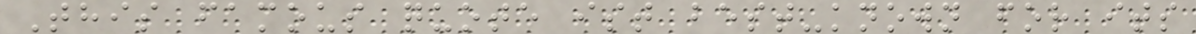This famous quote ist best-known for its
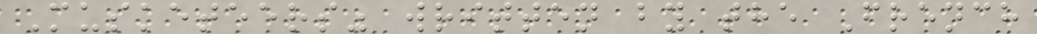Musketeers" written by the French
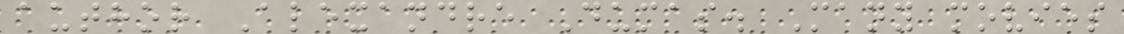author Alexandre Dumas. Many movies
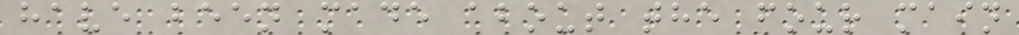have been made about the four main
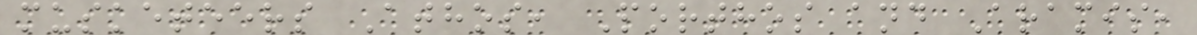musketeers Athos, Porthos and Aramis,
